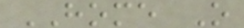HOME O
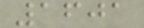1601
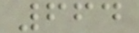664
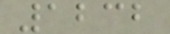1232
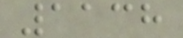1138
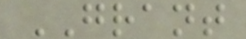GRANT
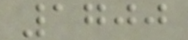1700
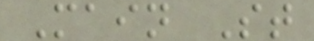Main St
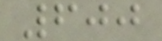600
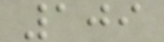109
